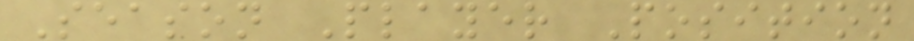Season Player Position
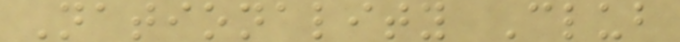Nationality Club
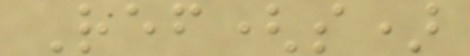Ref(s)
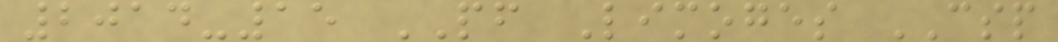2014-15 PF Limoges CSP
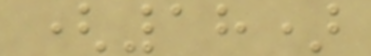(18)
